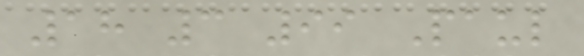18 3 99 Paul
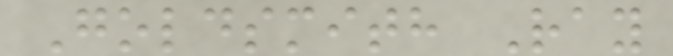Goldsmith Ray
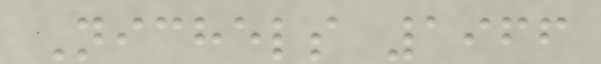Nichels 1966
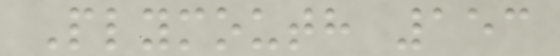Plymouth 153
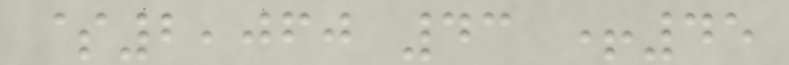$2,060 43 +45
